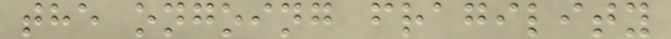the ongoing fragility
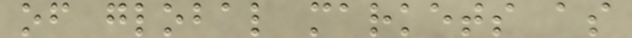of global markets as
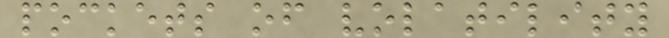pockets of volatility
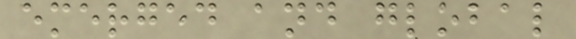emerged and global
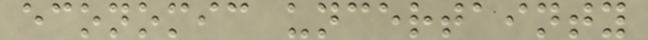economic uncertainty
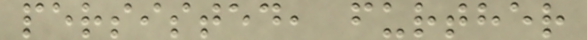persisted, further
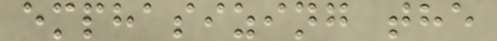emphasizing the
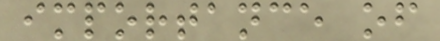importance of
